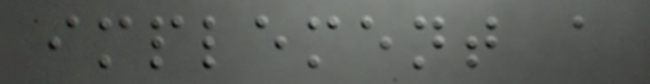implement a
